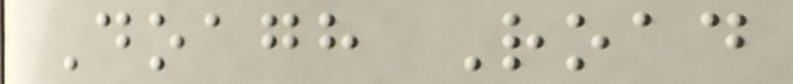Doagh Road
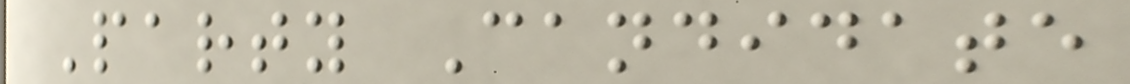Party Candidate
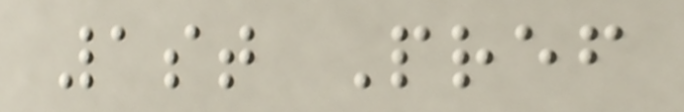1st Pref
